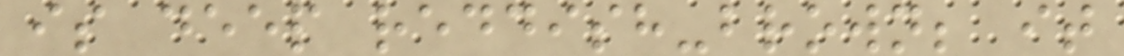is deep reddish-brown; it
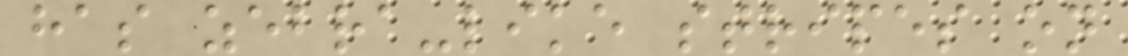has zebra-like stripes on
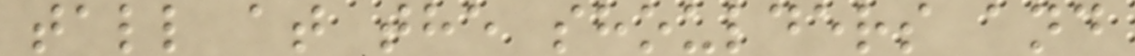tall at the shoulders and
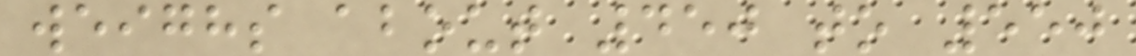weighs about 450 to 550
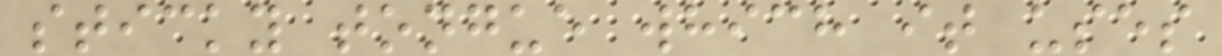sticky tongue which it uses
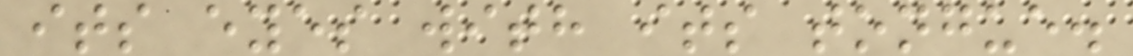its eyes with its tongue.
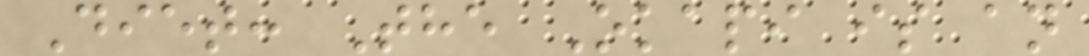Diet: The Okapi is an
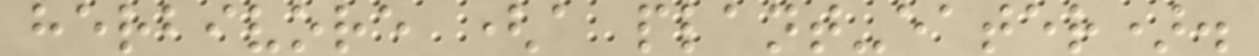herbivore (a plant-eater).
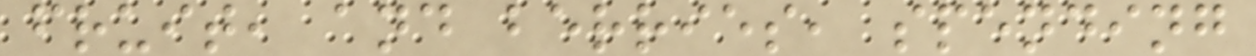fruit, and berries, spending
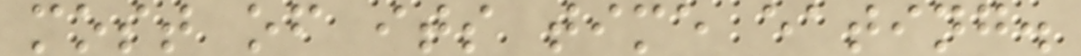most of its time eating.
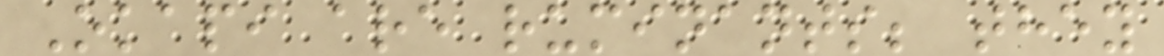Okapi are ruminants; they
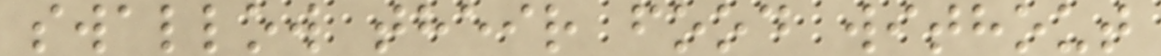swallow their food without
